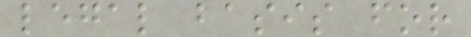legal basis for
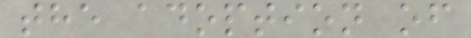the adoption of
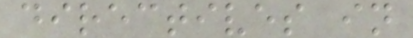directives in
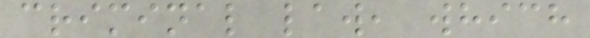criminal law, which
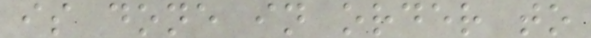is done in order to
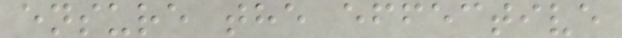ensure the effective
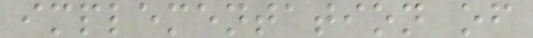implementation of
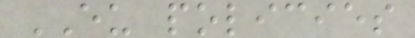EU policies
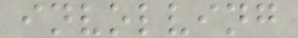involving
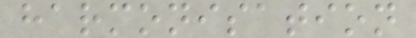harmonisation
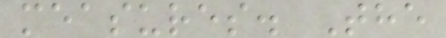measures. The
